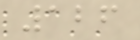126
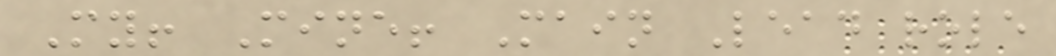My! Mine! Main Lead role
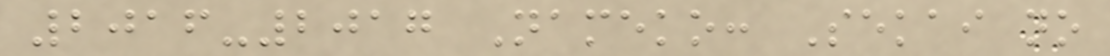2016-2017 Nameko: Sekai no
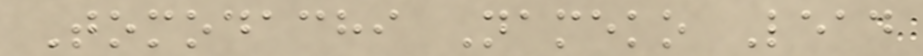Tomodachi Nameko Lead
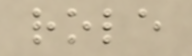role
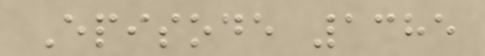Episode 1385
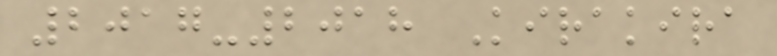2017-2018 Kirakira
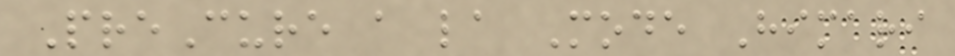PreCure a la Mode Himari
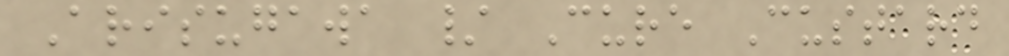Arisugawa / Cure Custard
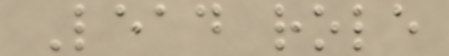Lead role
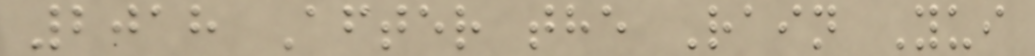2018 After the Rain Yui
